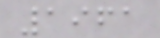1961
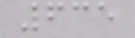635
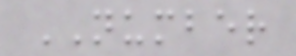NUMBER
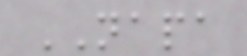NAPA
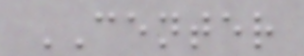CENTER
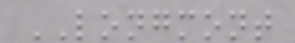LONGMONT
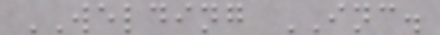WELDING INC.
